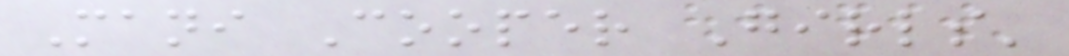Mani Cooper Girls'
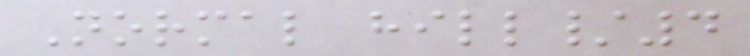Normal hill/4
